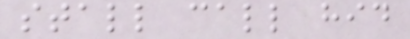stall call hid
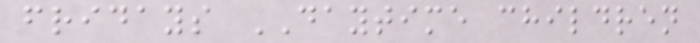fridays DAYTIME children
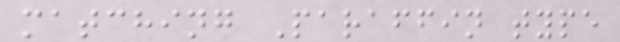matching Paraffin type
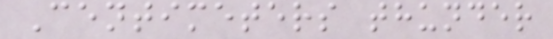Centimeters thunder
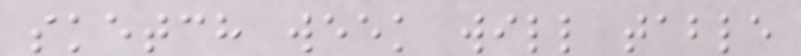sketch week will table
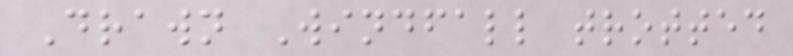Drawn Windfall trotted
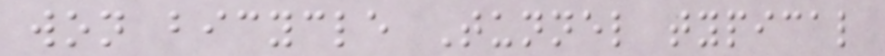won bicycle Tunnel typical
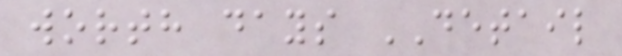worth days DETAIL
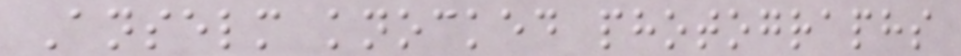Anselm knocked photographs
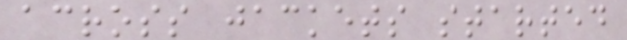across jackets started
